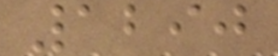1290
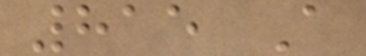815 A
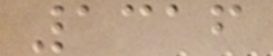1316
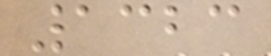1323
